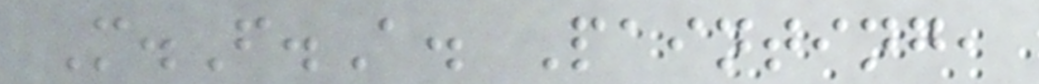M.F.A. Painting,
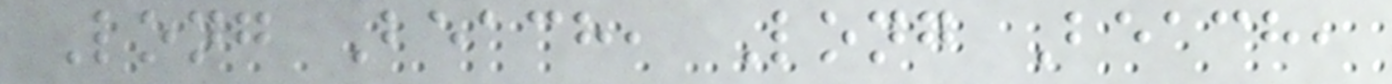Long Beach, Long Beach,
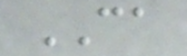CA
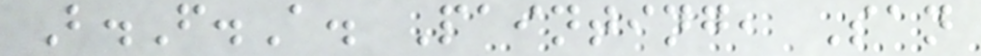B.F.A. Painting, San
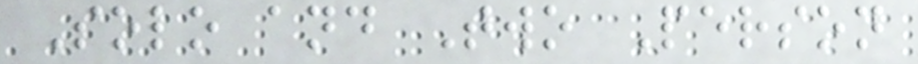Solo and Two Person
